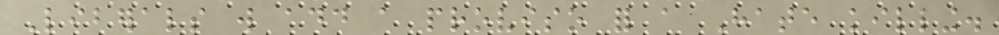Liberals will add a proviso for a Hate killing.
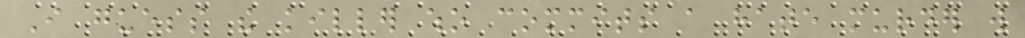I guess the killer who commits a hate murder will
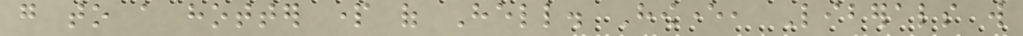go to a hotter part of Hell. However, Liberals will
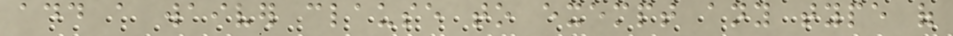add a waiver clause to exempt any type of
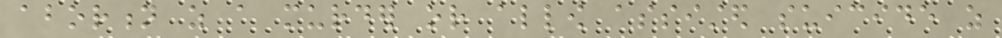abortion as a murder or allow assisted suicide as
